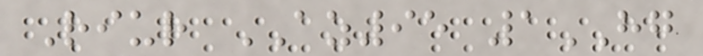Riur AZ95 1HG
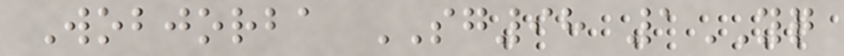Wobjorba SG98 1YQ
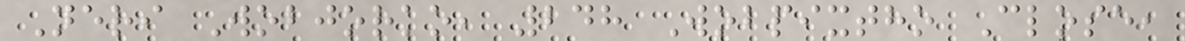Neri Wobjorko, 248 Wobpixtho Close,
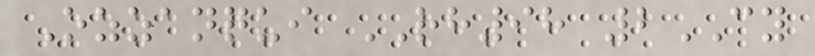Ozzanqui RH98 2CY
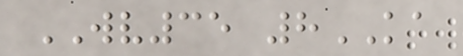WV35 8KA
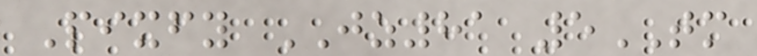Pixfy JZ81 5TM
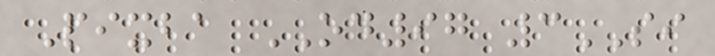Pixba OD97 3SI
